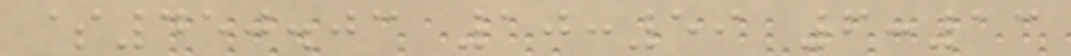$450.03 10:59 6:13
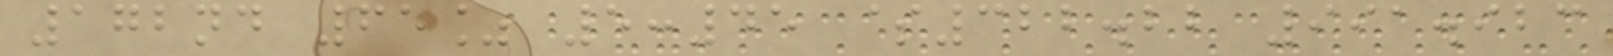172nd 65% 5:45 $322.22 991.923
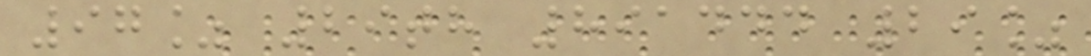97% 29th 891444 29%
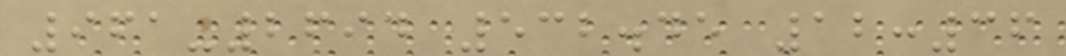961-2694 532.45 12:36
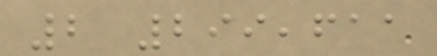2 299,611
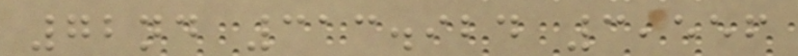72nd 313.924 3,556
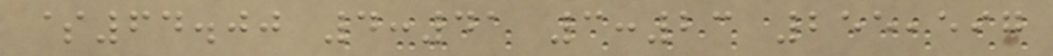$64.00 4:41 3:23 255,597
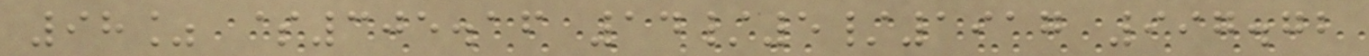98% $305.16 14/5/1917 997.72
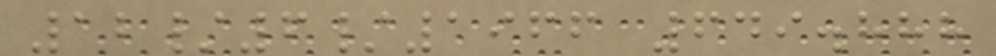12/6/1966 649.888
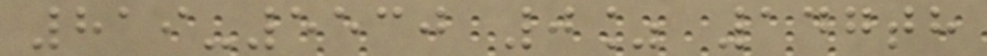819-5530 0% 147th
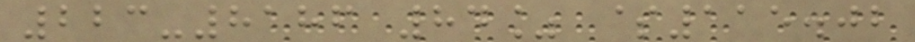223-8186 84% $115.02
